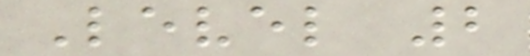Level 2
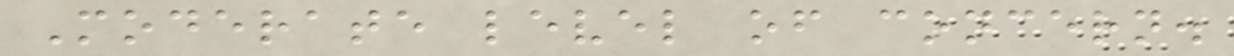Moderate level of concern.
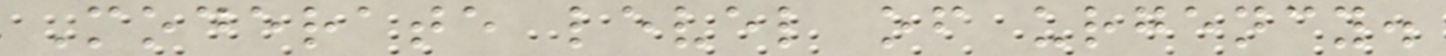Moderate level of urgency.
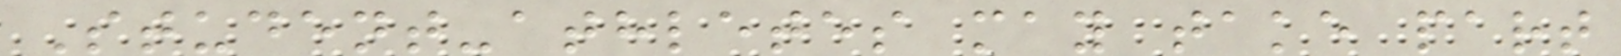Student-athletes may take part
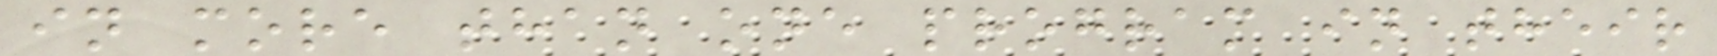in more than one program in their
